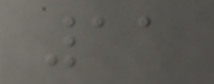11
